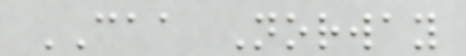CAA Norway
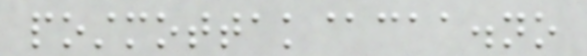postmottak@caa.no
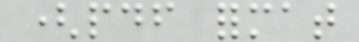(pdf format
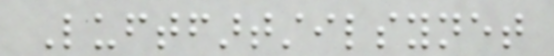Luftfartstilsynet
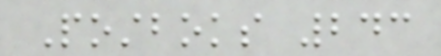Postboks 243
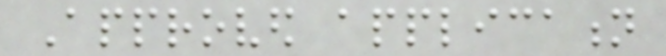Approved application
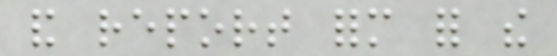and report form for the
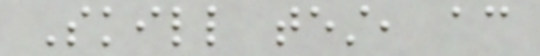Skill test, according
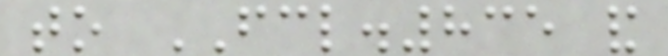to FCL.835 and
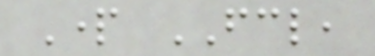Part FCL,
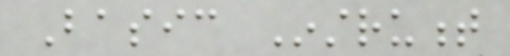Basic Instrument
